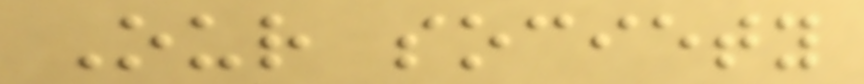Our society
